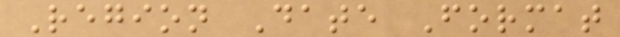Region Date Format
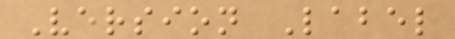Version Label
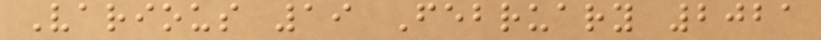Various 19 February 2021
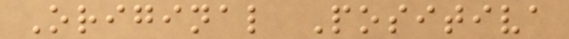Original Positiva
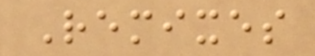Remixes
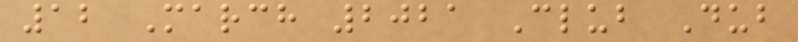12 March 2021 Club Dub
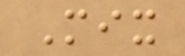Mix
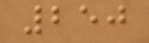250
